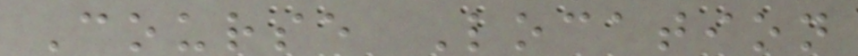Course Location
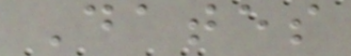Dates
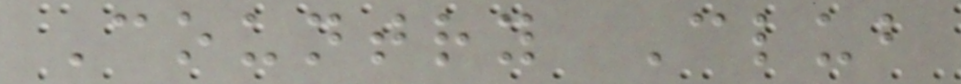Country Club
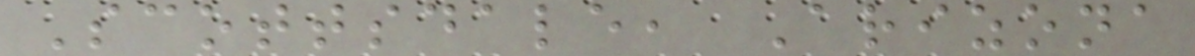Scottsdale, Arizona
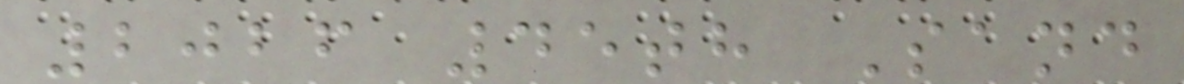2026 45th Sand
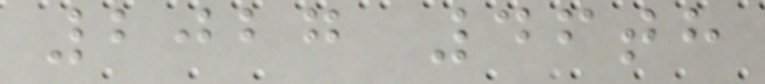2027 46th
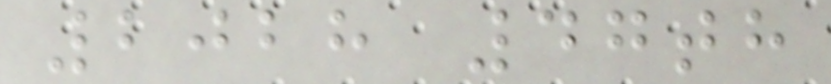2028 47th
